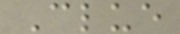Clue
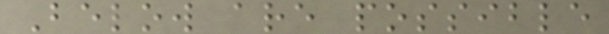Below are possible
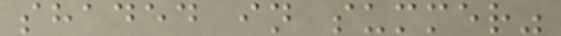shaded in summer"
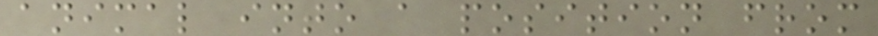animal into a position from
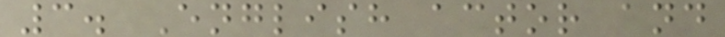3. English actor and
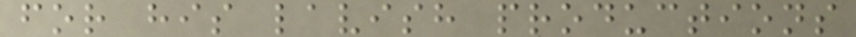for his lavish productions
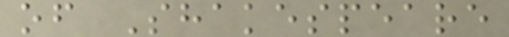of Shakespeare
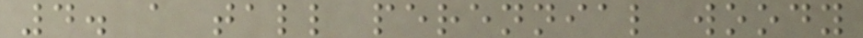4. a tall perennial woody
